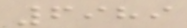6989
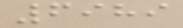6989
